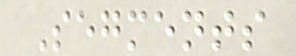Segments
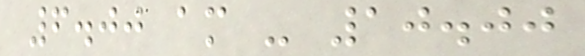6.00 am - 10.00
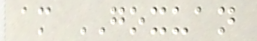am GOXUAN
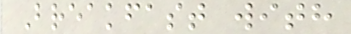Breakfast with
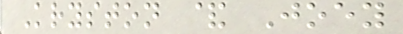Kryston & Joey
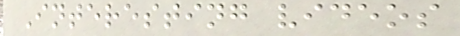Interesting videos
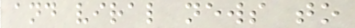and viral news to
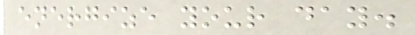energize your day.
